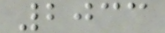2033
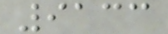9133
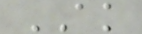AK
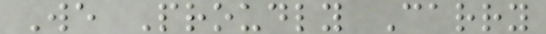We Proudly Carry
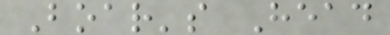Boar's Head
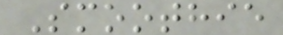Smoothie
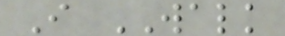I WALK
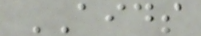AIDS
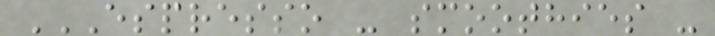ESPRESSO - SMOOTHIES -
